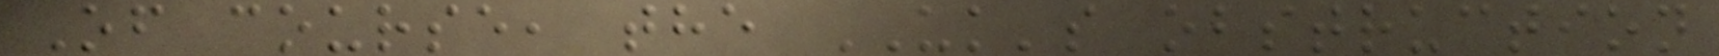Of course, the UK's obstruction
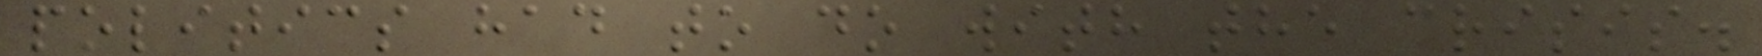politics had to do with the crisis.
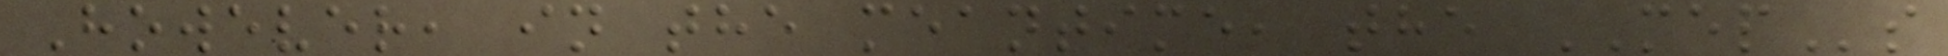However, in the meantime, the MEPs
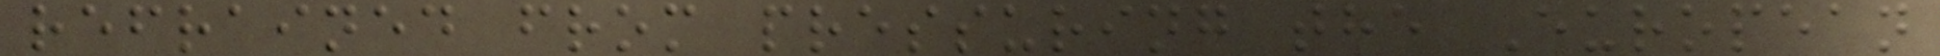refrained from pressuring the European
